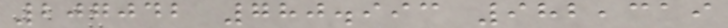207042 780.993 982,319
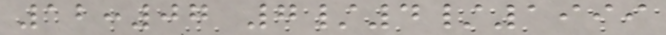12:07 7/4/1999
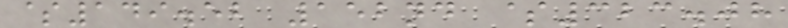$149.52 152nd $323.08
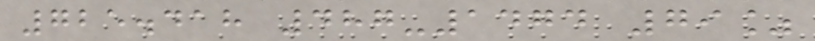725.418 487-1474 79%
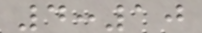4:10
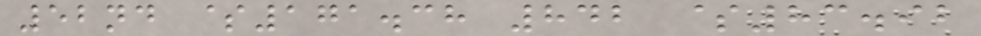52nd $171.38 842 $83.92
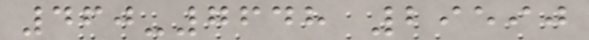460-7648 29590
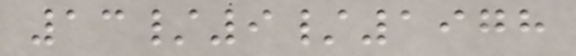13/9/1978
